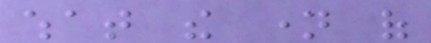what the name of
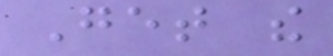Get the
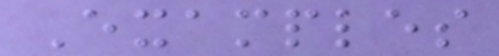Examples
